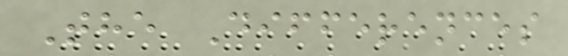The Differences
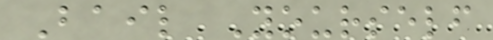Bail Yourself
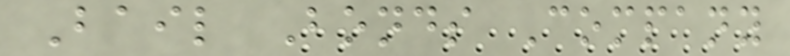Bail Bonds Company
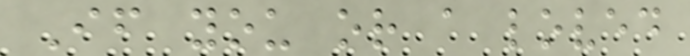If you or a loved
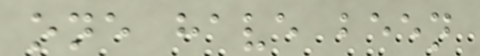one have been
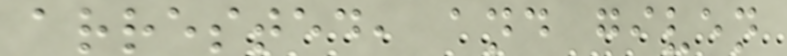arrested, and given
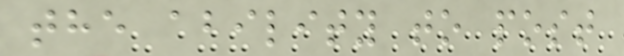the ability to post
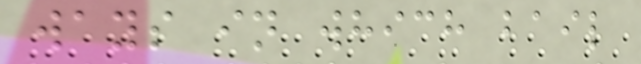ways in which bail
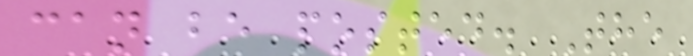can be posted. The
